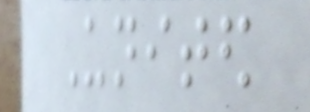United
